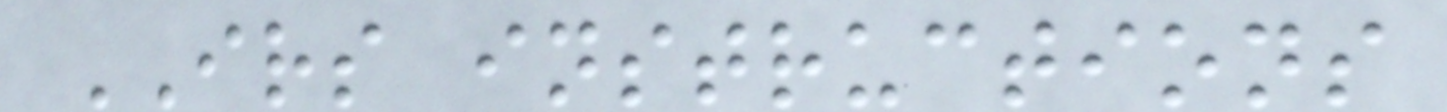IRS instructions
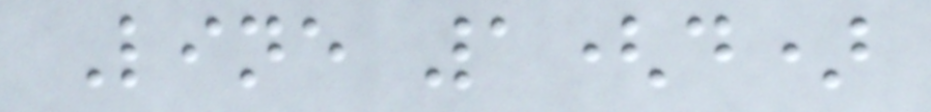Line 1(d)
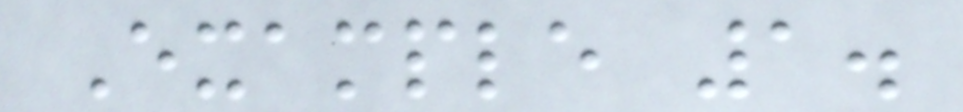Example 1.
